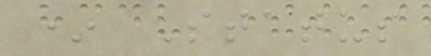* Status
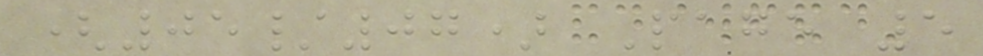(05/07) Page 5
